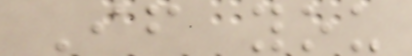If you
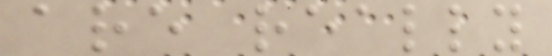are really
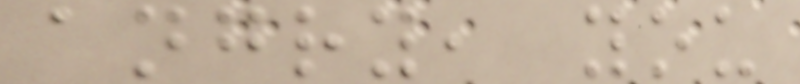angry, you
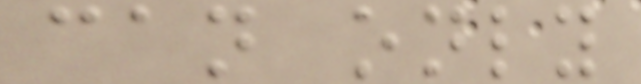can only
